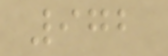972
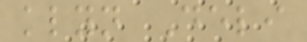klyn Deli
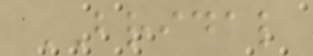BRIDAL
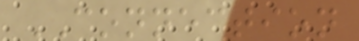CONNECTION
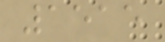1515
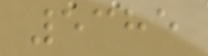5385
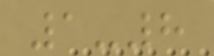1-8
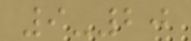9-20
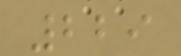229
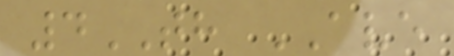4TH AVE
